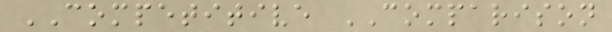COMPETITIVE COMPARISON
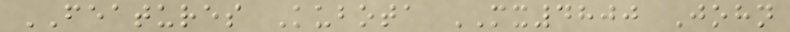FEATURES Kubota MX4800 John
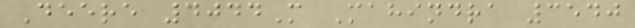Deere 4044M Mahindra 3540
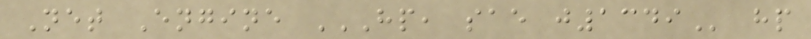Net Engine HP, SAE J1349 hp
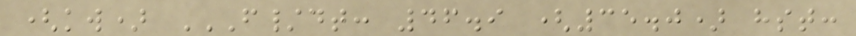(kw) F/DT: 46.9 (35.0) HST:
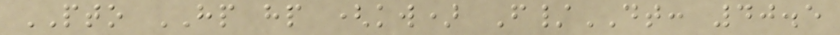PTO HP hp (kw) F/DT: 40.5
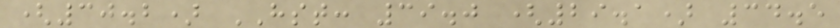(30.2) HST: 39.0 (29.1) 34.5
